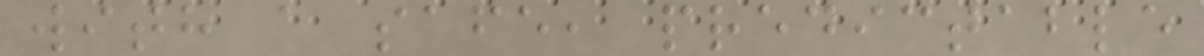with a safe, predictable
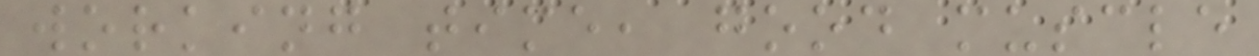working time, good muscle
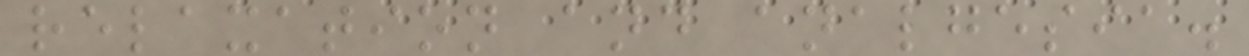relaxation and analgesia.
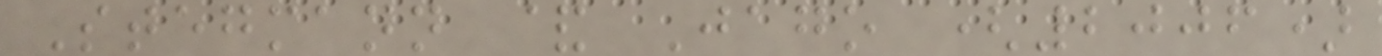Stegmann & Jago (2006)
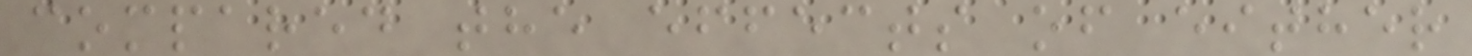compared the effects of either
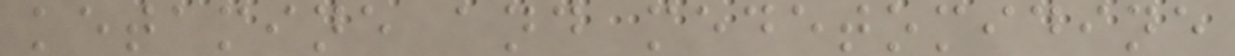ketamine and medetomidine
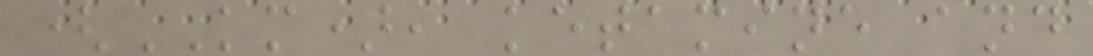(KM), ketamine and
